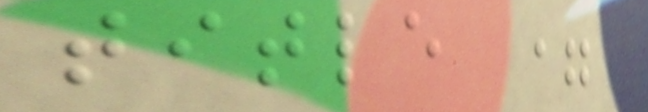title =
